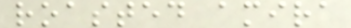roasted amira
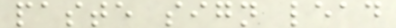paste sign lead
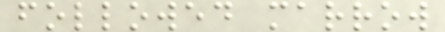followed marrow
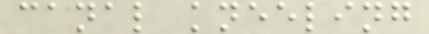canal kneeling
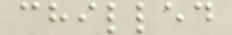chilled
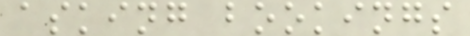asking bookings
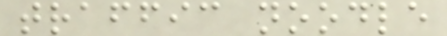traffic noodle
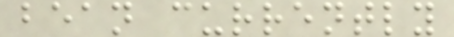bean currently
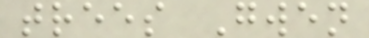trees Gwen
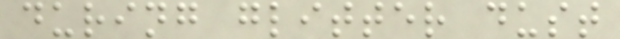during glitter dust
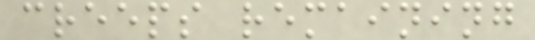creeps remaining
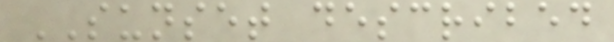SUNSET described
